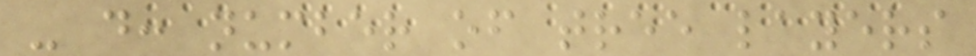- d: number of tree layers
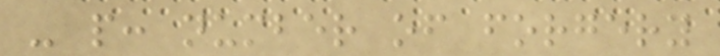- p: number of forgery
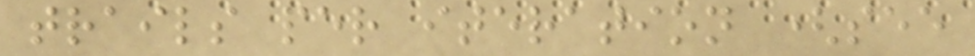trails per iteration (see
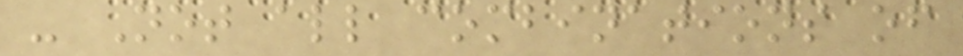- Not all combinations of
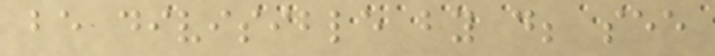be divisible by d; see
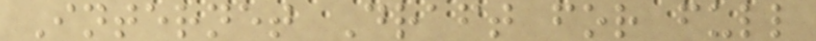Internet Draft for full
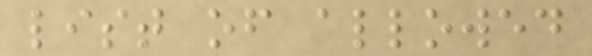list of allowed
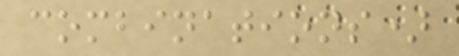combinations)
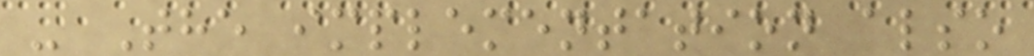- The implementation also
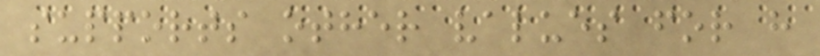supports other values for h
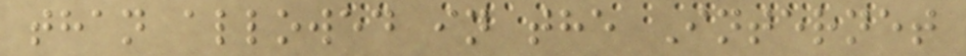than allowed in the Internet
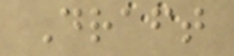Draft
